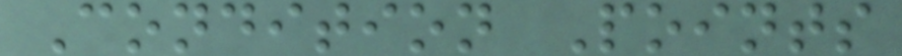Condition Points
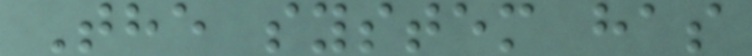The system has
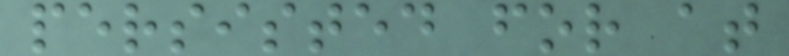persisted for at
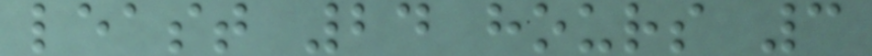least 24 hours 3
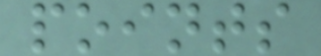points
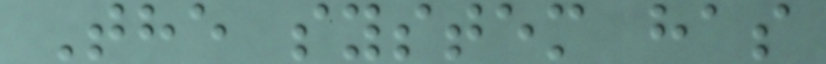The system has
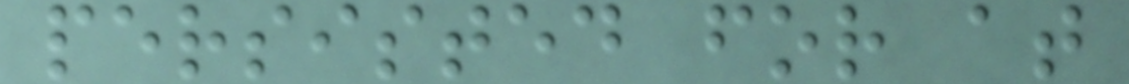persisted for at
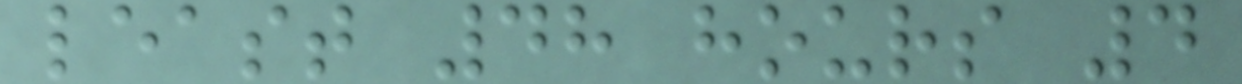least 48 hours 4
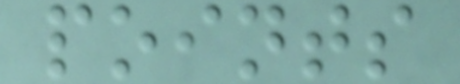points
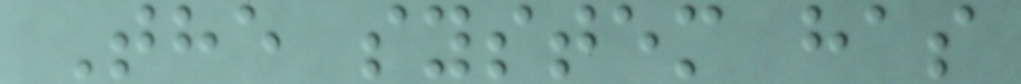The system has
